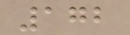172
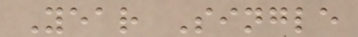Year Single
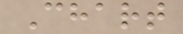Chart
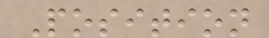Position
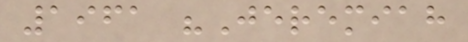1961 "Jeremiah
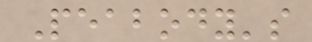Peabody's
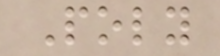Poly
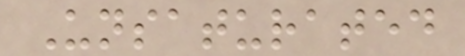Unsaturated
